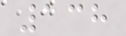138
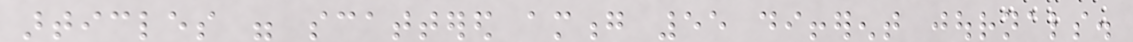articles were scattered among 55 different journals.
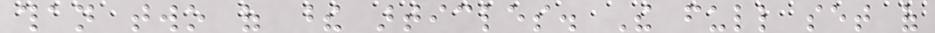than two of these articles. The full set of
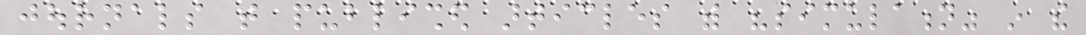journals that published articles with "simulation" in the
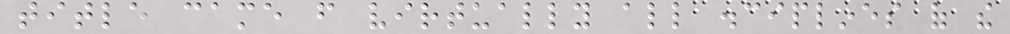title came from virtually all disciplines of the
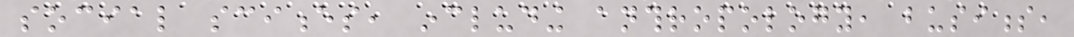social sciences, including anthropology, business,
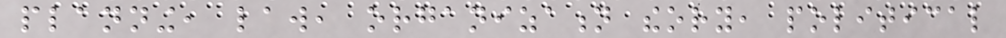planning, law, organization theory, political
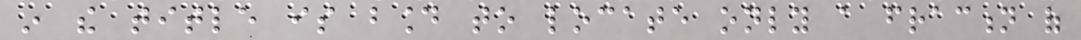in the title is bound to locate only a fraction of
